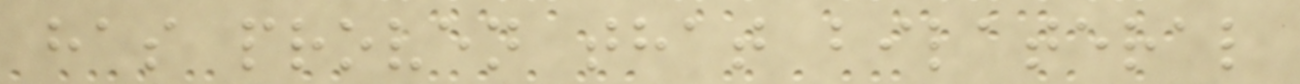has proven that bilateral
